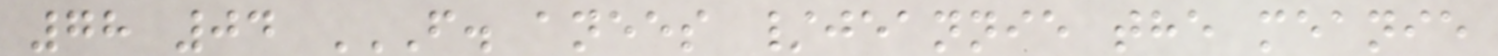78 04 F. ANEES /JEANNIE THE MEANIE
